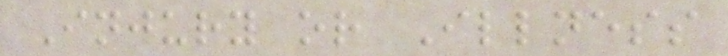Injury or Illness
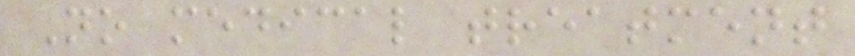No medical treatment
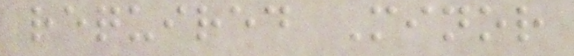required Minor
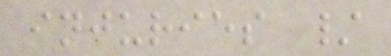injuries /
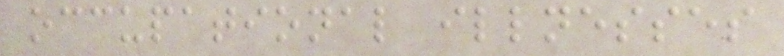occupational illnesses
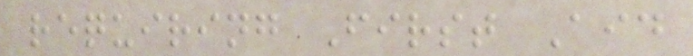requiring First Aid
